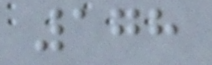178
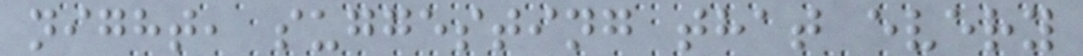night, suggesting that every
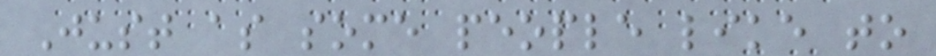Just as some people like to
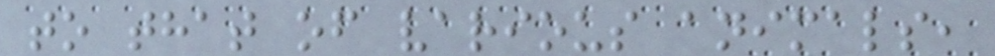to that of various animals,
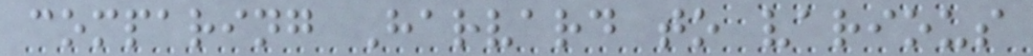comparing Harvard to various
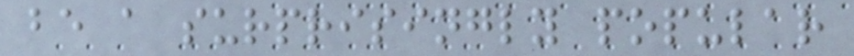be a surprisingly popular
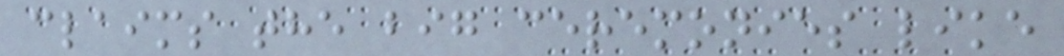claims the big ceremonies like
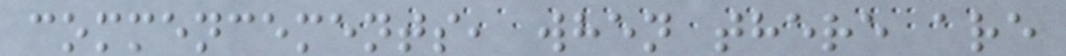commencements, when there are
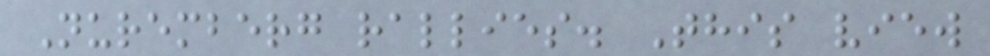Nuremberg rallies. This view
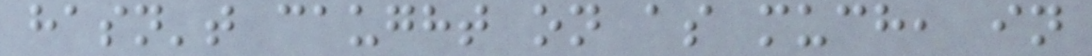hasn't caught on as much, in
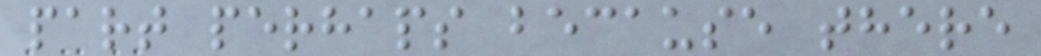part perhaps because there
